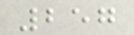257
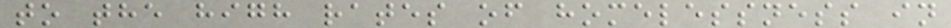to the high rates of homelessness in
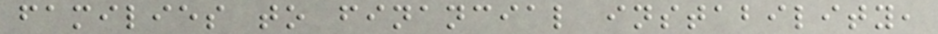families to financial instability,
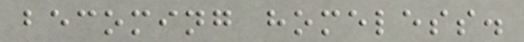becoming homeless.
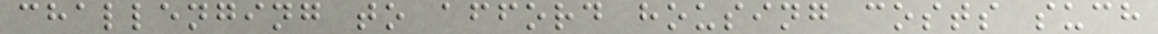challenging to afford housing costs such
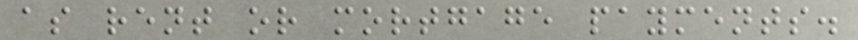as rent or mortgage payments.
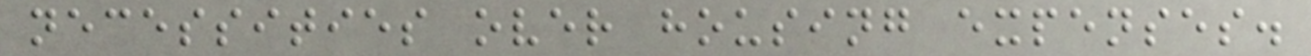necessities over housing expenses.
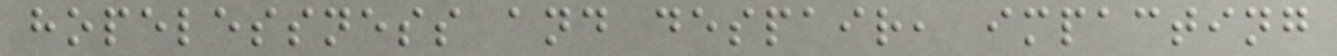hopelessness and despair, impacting
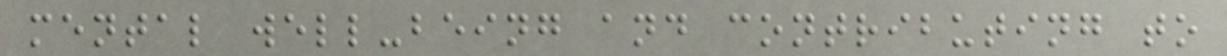mental well-being and contributing to
